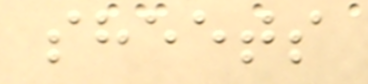sheets
